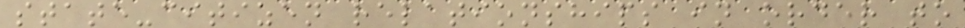state-citizen relationships in order to
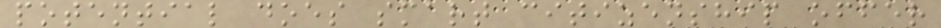potential does smart citizenship offer
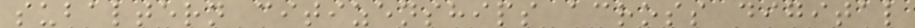subaltern citizenships across digital
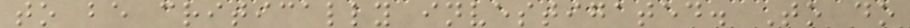to be critically investigated. To do
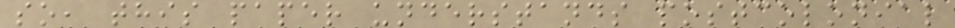so, this paper understands postcolonial
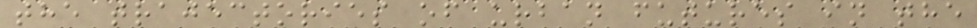the trajectories of urban futures in the
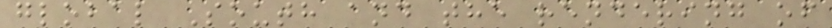global South and the rendering of
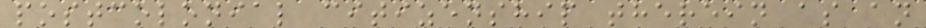postcolonial citizenship therein as an
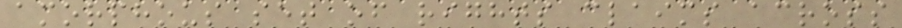amorphous set of rights claims across
